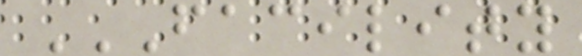FACILITY
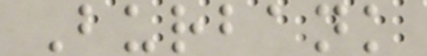Burbank
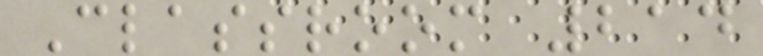Classroom 214
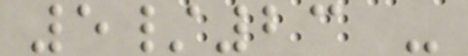5/23 -
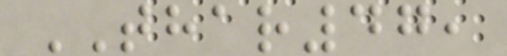THAR47,
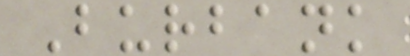Burbank
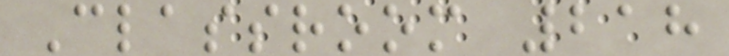Classroom 218
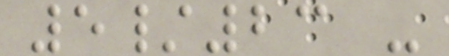5/23 -
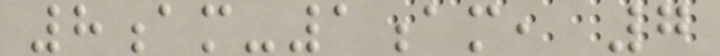8am-1am, 7
